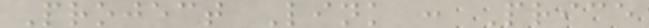Project Link : Price
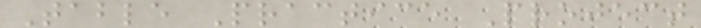Table Practice Project
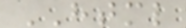HTML
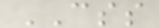CSS
